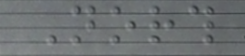North
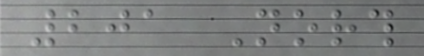201 North
